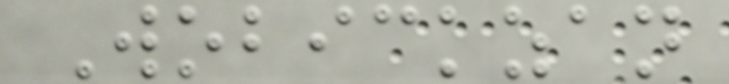Wobickzan
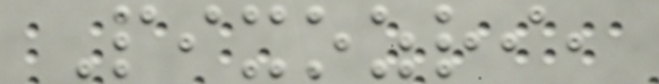Pixozri,
